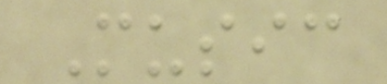Music
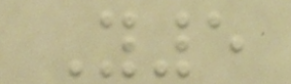Y5
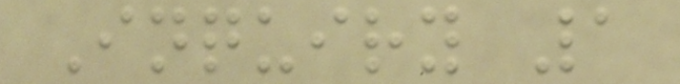Inquiry 1
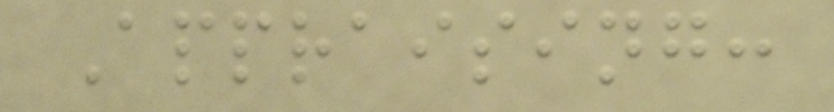Appraising:
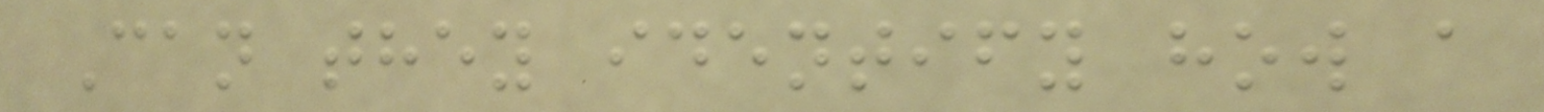Can they identify how a
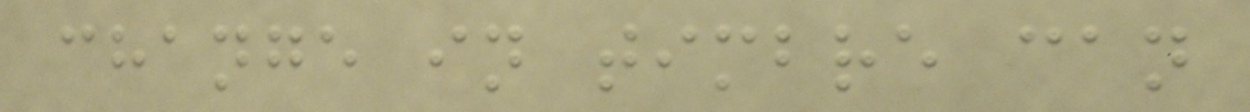change in timbre can
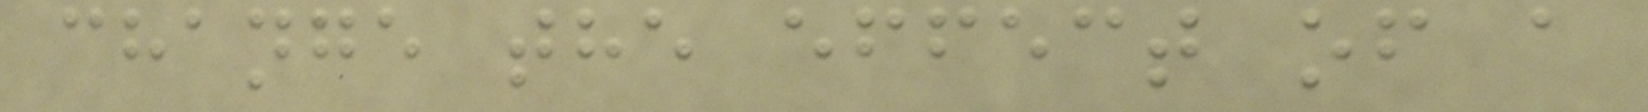change the effect of a
